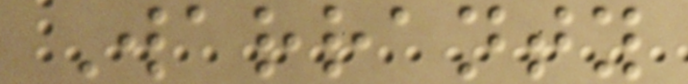Warranty
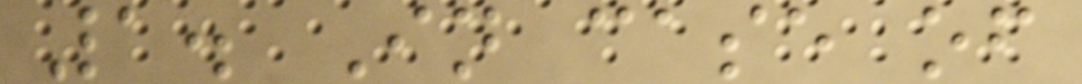1. In case of
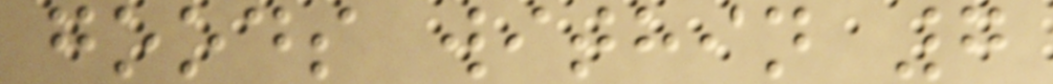goods within 7
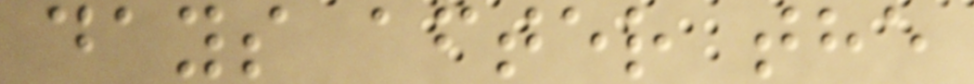days after the
